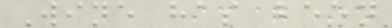Wine has been
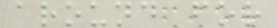around for
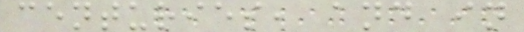centuries, and in
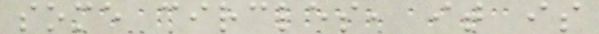some circles, it is
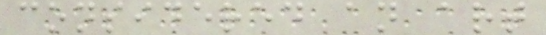considered an art
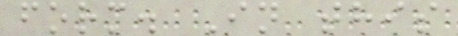form. In this
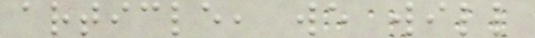article, we will
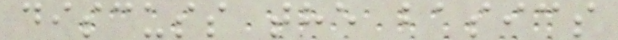discuss the basics
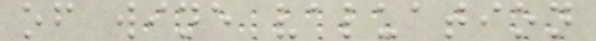of wine valuation
